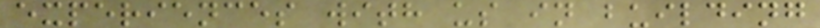experiences with us in building
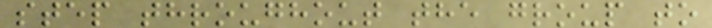step throughout the group to
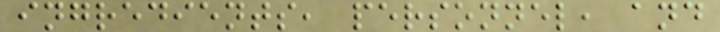ingredients, personnel, and
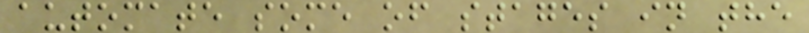automate some of stages in the
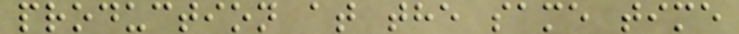production at the same time
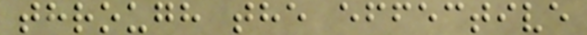through the effective
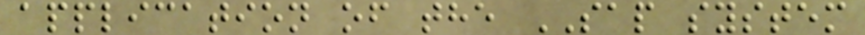application of the SAP system
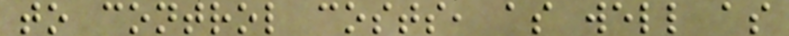to control costs, as well as
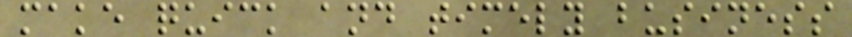make quick and timely business
